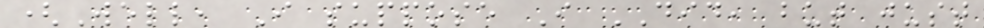(Well, I suppose I DID, but just
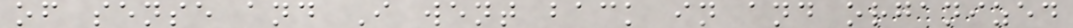of sense and I went back in and organized
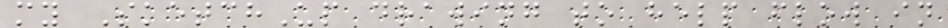my SketchUp drawing to help flow in
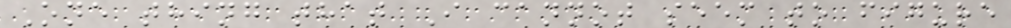One thing that I cannot seem to figure
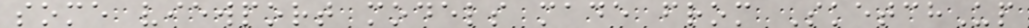some viewport models made from SketchUp
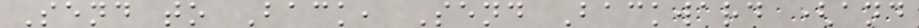Send to Back, Send Backward (and
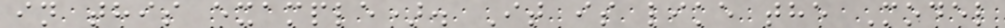in this example). It is like the Model
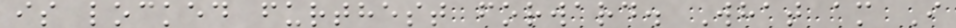is locked furthest forward. What am I
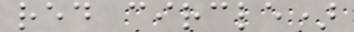red circle)
